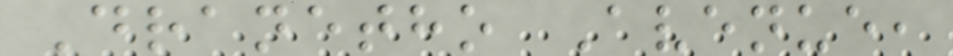Dranetho Avenue,
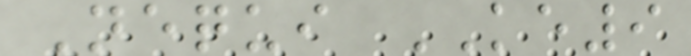Nequi KE9
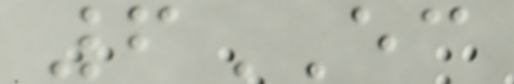6EC
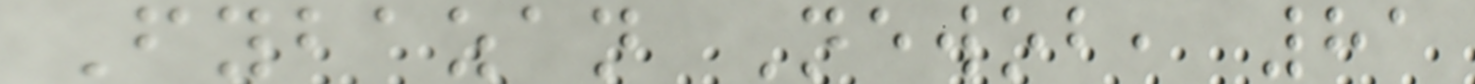Fybazan Newob, 81
